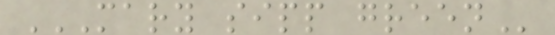MARY SIPP GREEN
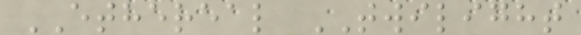ETHEREAL TWILIGHT
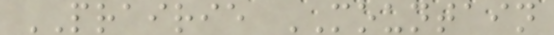PRAIRIE MOUNTAIN
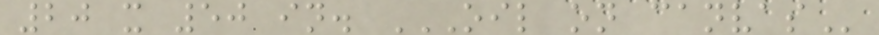20 x 50 in. OIL ON CANVAS
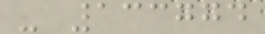- 133774
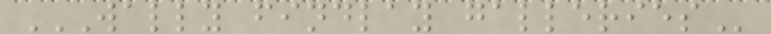WALLY FINDLAY GALLERIES
